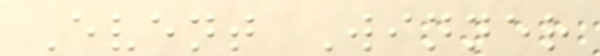Event Winner
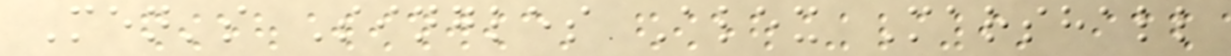Men's Singles Alex Marshall
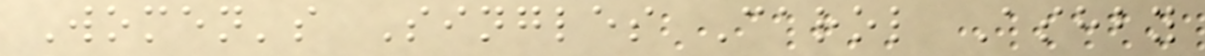Women's Singles Carol Ashby
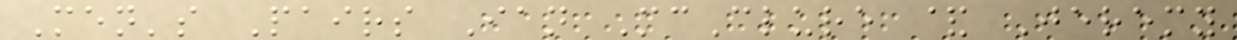Men's Pairs Ian McClure & Jeremy
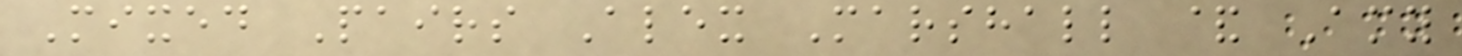Mixed Pairs Alex Marshall & Amy
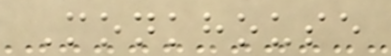Monkhouse
